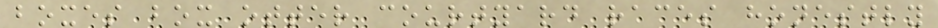boxes box otter courtyard races honestly
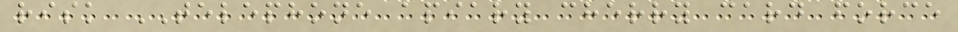risk TELEPHONE apiary cherry card force
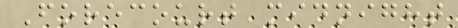Forecourt midnight
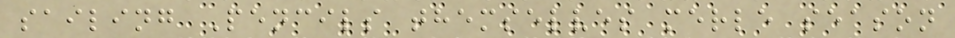sailing Pencils themselves merle season
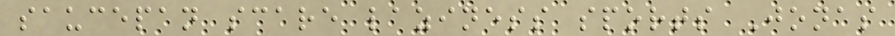saucepan scare laziness sports Jonas
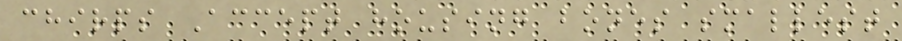chirps Accept housing bones smallest
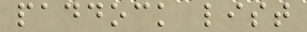paddock list
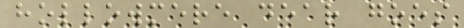hollowmere dear goes
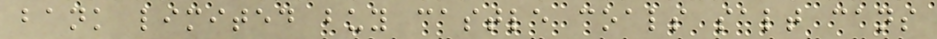bank limited buy castle coals salt cans
